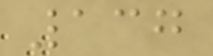137
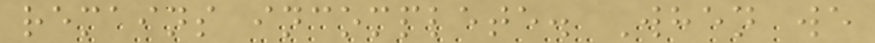remains incomplete. When we
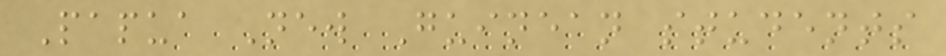Papua New Guinean students
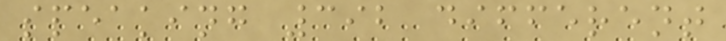speaking 392 different
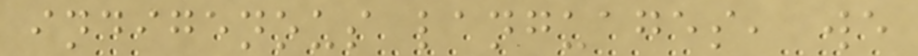indigenous languages, we
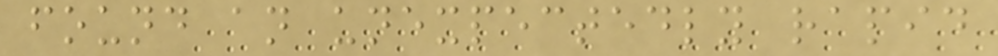found an unexpectedly rapid
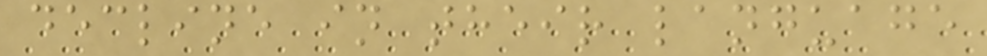decline in their language
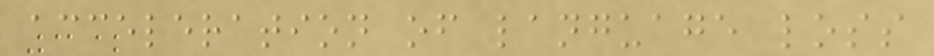acceleration of language loss
